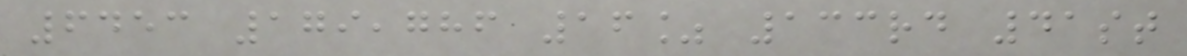6453 179,786 16% 133rd 41st
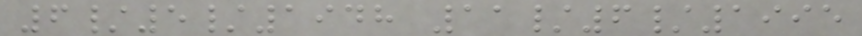6/5/1948 11/6/1995
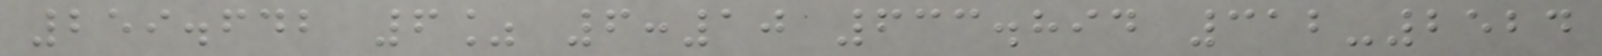259.642 6% 6:10 633.894 312-2524
